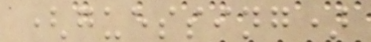(guessing)
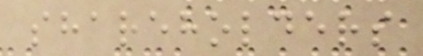shareholders
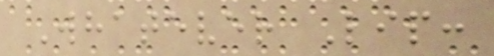Whatever Lip:
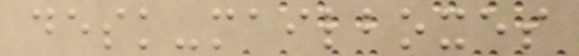desk-mailboxes
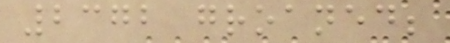2372 groaned;
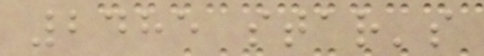2485 star's
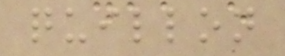quillon
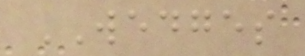WEDGES
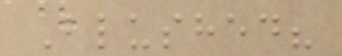Blushed?
